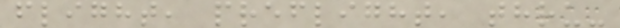flight, preflight, thru-
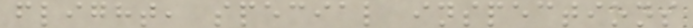flight, special inspections
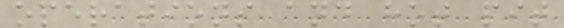operations and hot pit
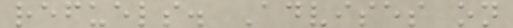refuels. Advises on
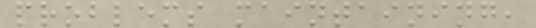problems maintaining,
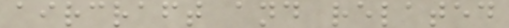aircraft and related
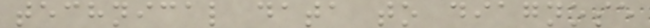technical data to diagnose
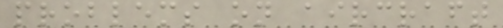problems on aircraft
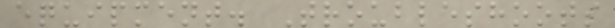equipment. Troubleshoots
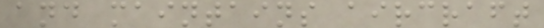and maintains aircraft
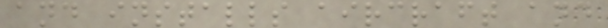and installs aircraft and
